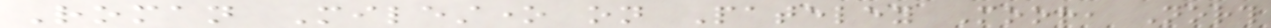Roman Milestone on Pateley Moor, North
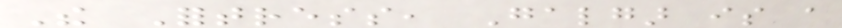The Fortress, Galgar is a
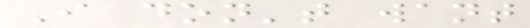I don't want
